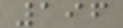196
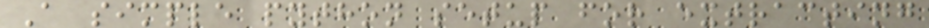A simple python setup for extracting
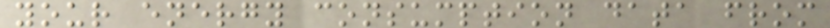your energy consumption data from
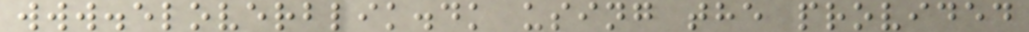www.eloverblik.dk using the provided
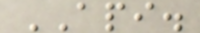API.
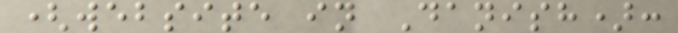(website in Danish):
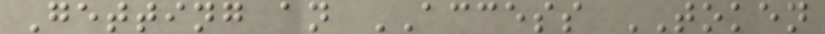Getting an ACCESS TOKEN
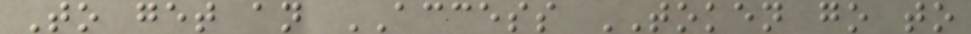To get an ACCESS TOKEN go to
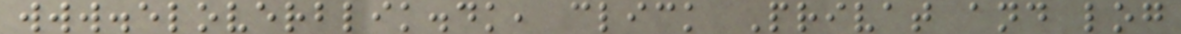www.eloverblik.dk, click Privat and log
